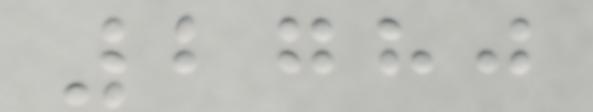2780
